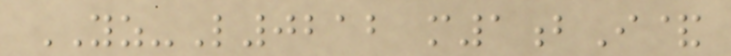YZ-L0212 m1bI&
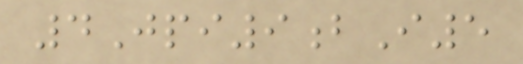4Jpi9bI5
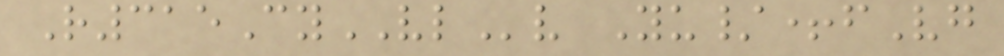R315CyVLv Yu/+fVg
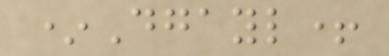*Dgayl+
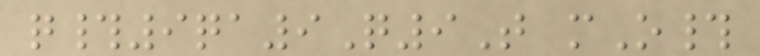q#9qa9Q9T mO#
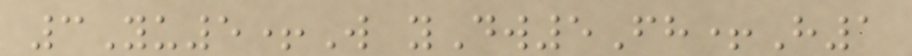3Yu5+W yDw5Fh+H1
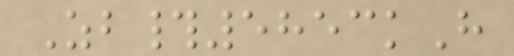Zb#5853kH
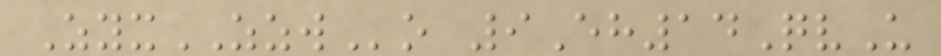ZyxZZWo 9Eh14QvU
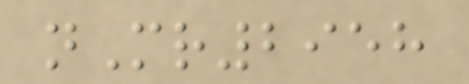nMr2958
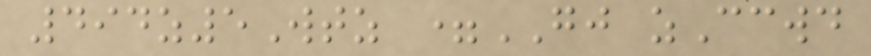494z5Wtz =GJ zCcwd
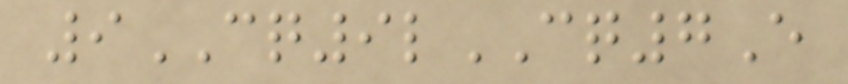9CQ9lCQ7E
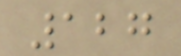127
